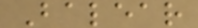Balear
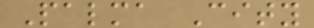Palma City
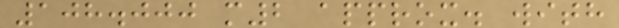108.000 m2 approx. with
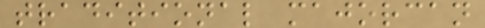traditional majorcan
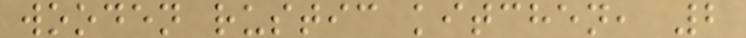wooden rustic kitchen, 2
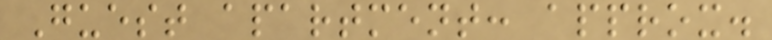Guest apartment: approx.
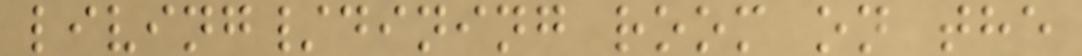living/dining room on the
